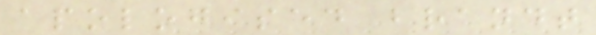apologised brandt
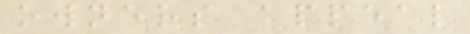owners appeal
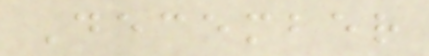December
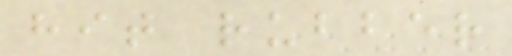hit rubber
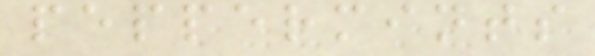peppermints
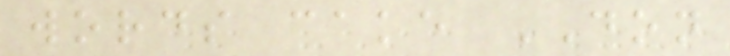words cake DON
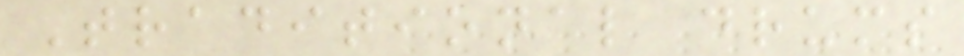Traditional drums
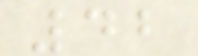42
